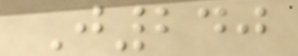J240
